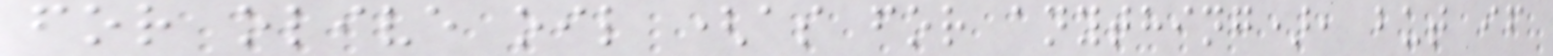for olive oil (as for anything), but if
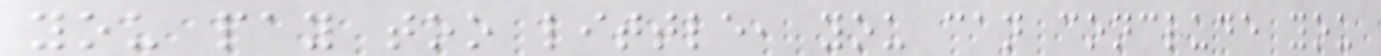you pay too little, you can conclude you
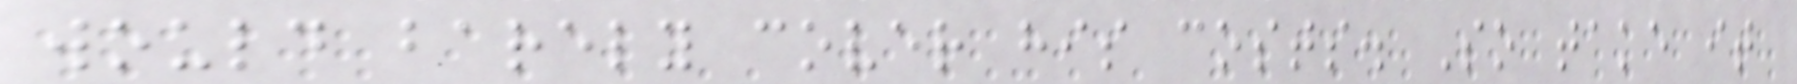would barely cover his costs. So take it
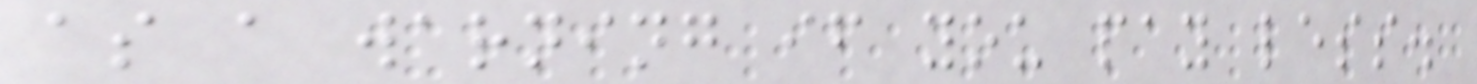as a warning if you pay less.
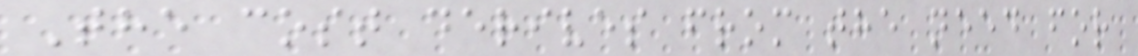The cost derives from the need for
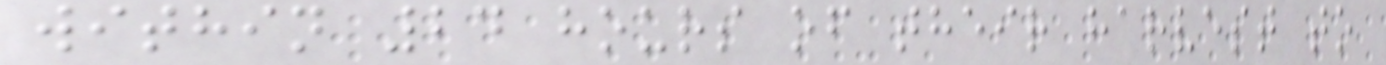within 24 hours of their harvest to
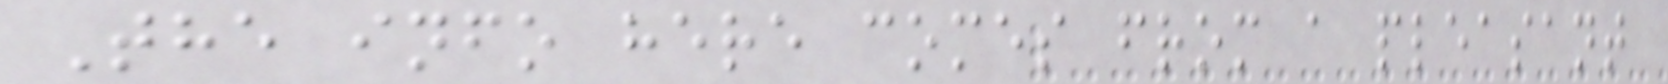The info here comes from a pleasant
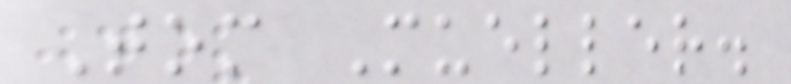Tom Mueller.
